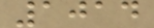1014
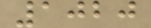1020
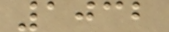1032
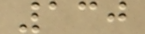130
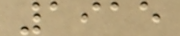1915
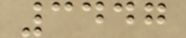3447
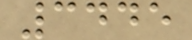3445
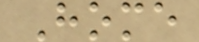Home
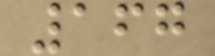167
